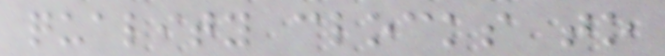quality clocks to
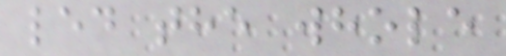led the whole
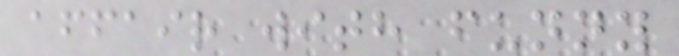affair with funny
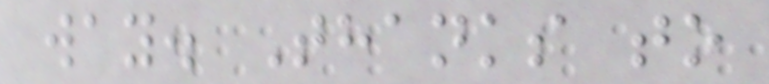way. Thanks to
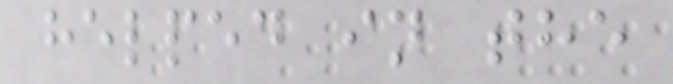helped in the
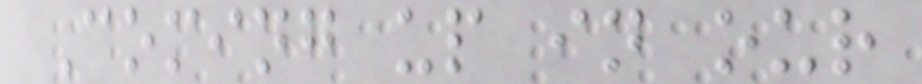Coming up in our
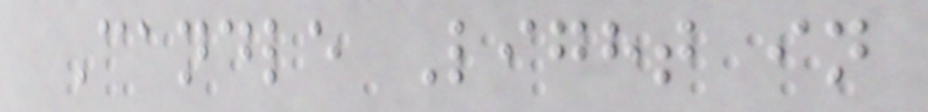Candle Light in
